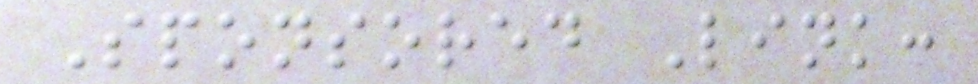Sponsored Link:
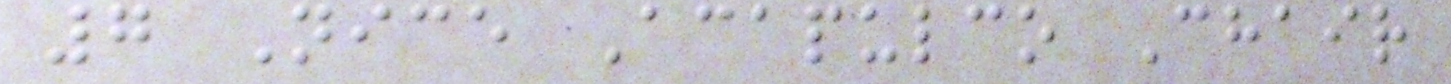7 Nice Acapulco Chair
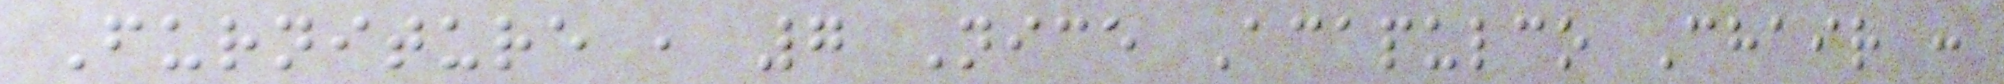Furniture , 7 Nice Acapulco Chair :
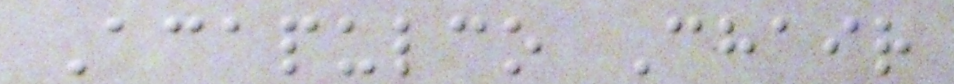Acapulco Chair
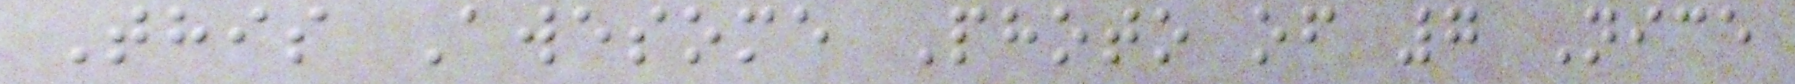This Awesome Photo of 7 Nice
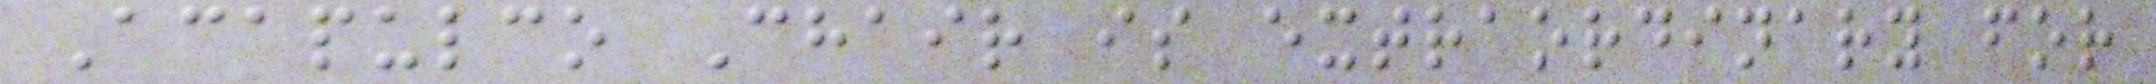Acapulco Chair is extraordinary for
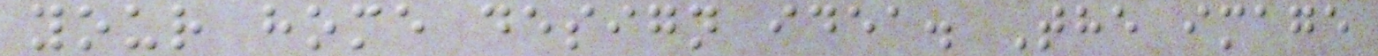your home design idea. The image
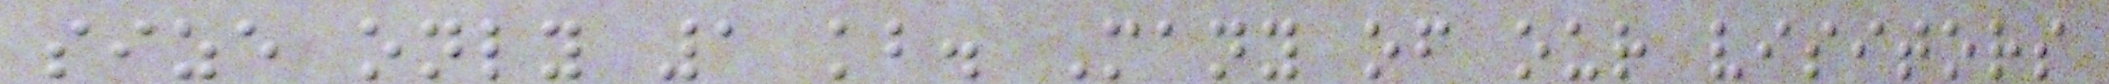size only 1 kb. Many of our visitors
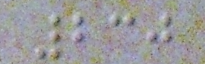230
